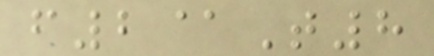f2@T8
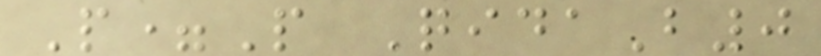P=P QidaB0
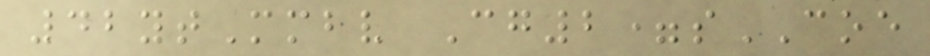42ytMmbv Cg2=sCOE
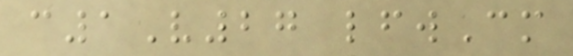c1V27 lfwCm
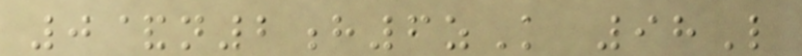0&n2h6zK 98L
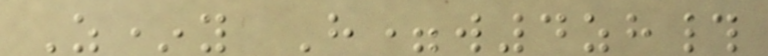Z*y H=w4zh#
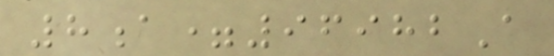8a=96982A
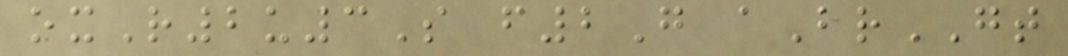oxR2u3S f2G aBrGT
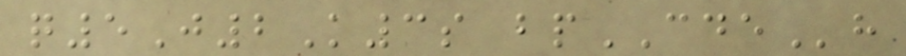q5J2K3s bpCDEh
